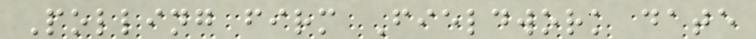Polling firm Fieldwork date
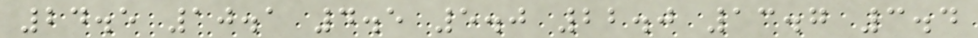24.5 10.1 4.5 5.0 22.0 13.7 3.4
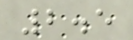2.5
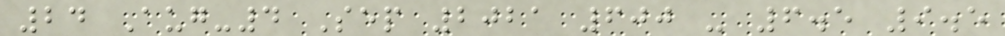24 Aug-4 Sep 2021 600 - 6.5 9.5
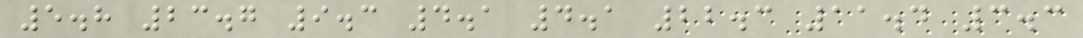5.8 23.7 9.3 4.1 4.1 22.3 11.4 3.3
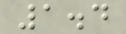1.4
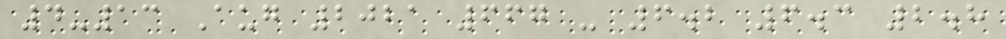4-13 Aug 2021 667 - 6.2 6.3 2.8
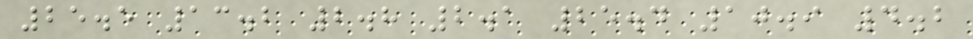25.5 13.2 2.8 2.1 25.4 10.9 4.2
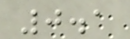0.1
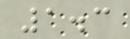1.3
